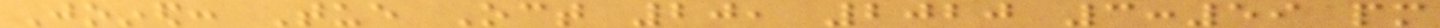Joined: Tue Oct 20, 2020 3:59 pm
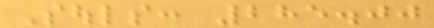Souls: 285.00
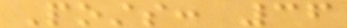Posts: 36
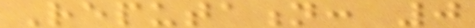Reputation: 0
